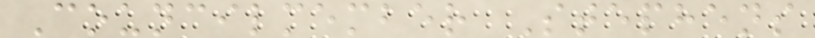Councilmember Stephens
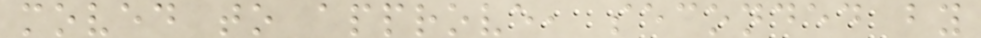moved to approve, seconded by
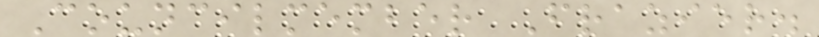Councilmember Frazier.
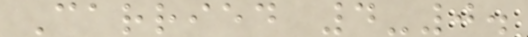Carried 4-0.
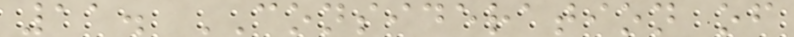11. CONSIDERATION of
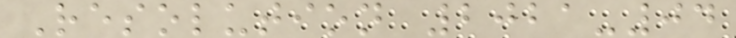Resolution 2021-04
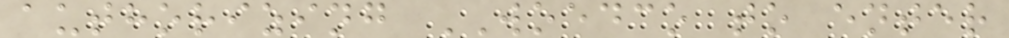authorizing WOEDCO to enter
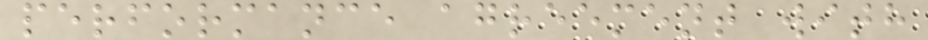performance agreement with
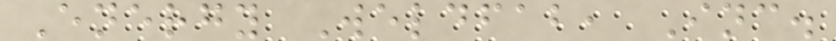Energy Weldfab, Inc.
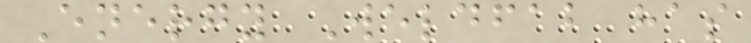Energy Weldfab has
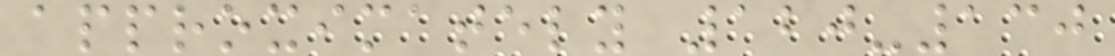approximately 120-130
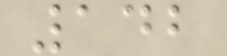142
